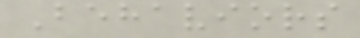Behaviors
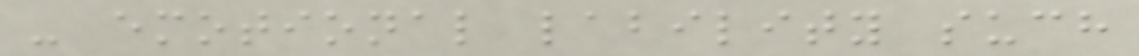- emotional lability such
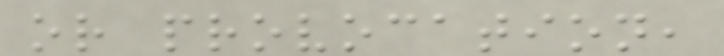or provocation,
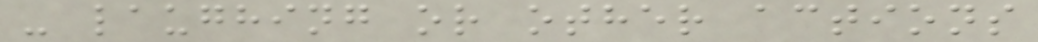- laughing or other actions
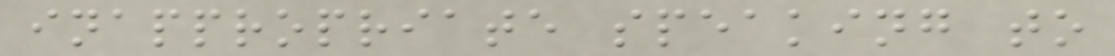inappropriate speaking to
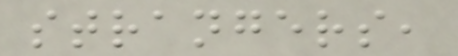strangers,
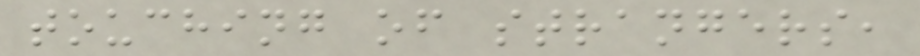touching of strangers,
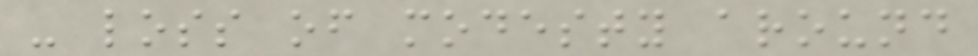- loss of modesty around
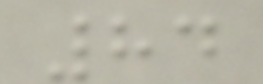84
